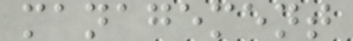management
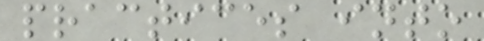practices into
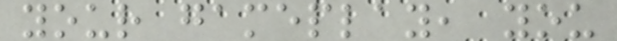your gameplay, you
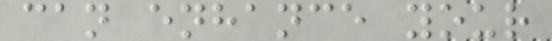can enhance your
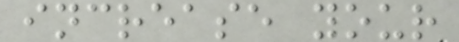increase your
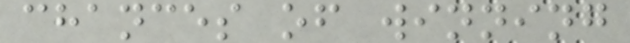chances of winning
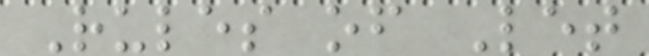Rules of Let
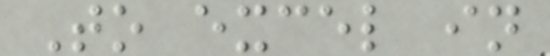To excel in
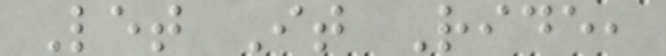Let It Ride,
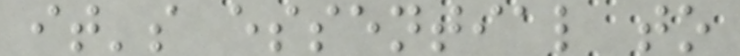it's essential to
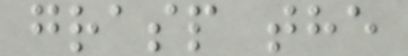grasp the
